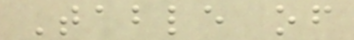Table of
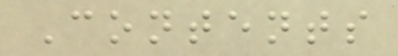Contents
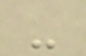-
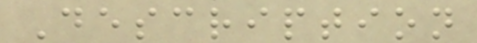Description
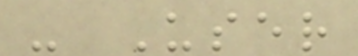- User
